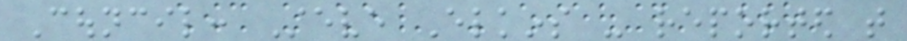Council: Steve Elkins - reported that
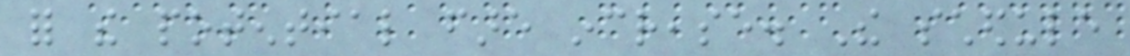for the potential fare increase. The schedule
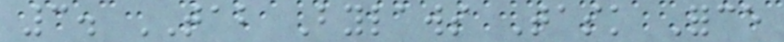3. TAB Bylaws Task Force
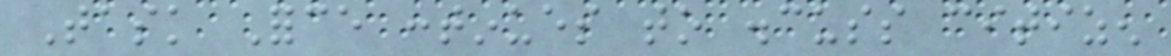Task Force continues to discuss citizen
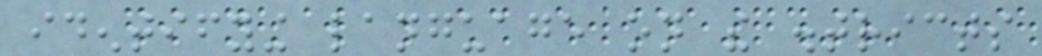identifying language on the districts
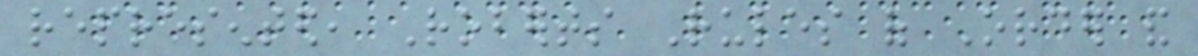represented, Roberts Rules of Order and
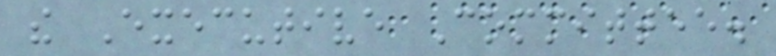the Executive Committee.
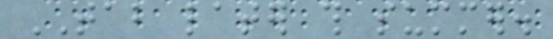TAB later this summer.
